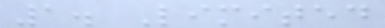1. Limited
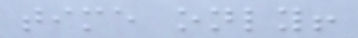time only!
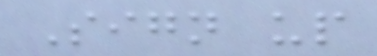Sign up
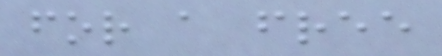for a free
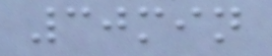30min
